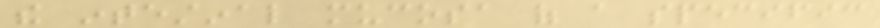the intestinal mucosa of a specific
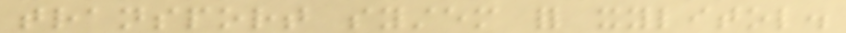transport system for xylitol.
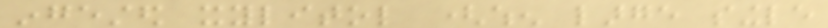ingested xylitol (when large single
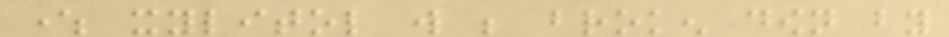where xylitol will be broken down by
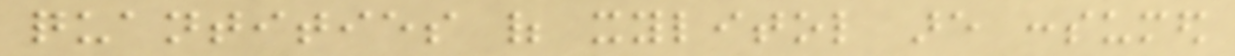quantities of xylitol are consumed
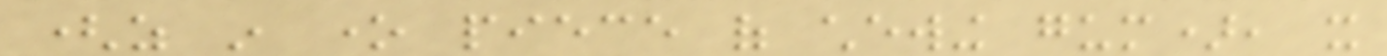(as in one piece of chewing gum), it
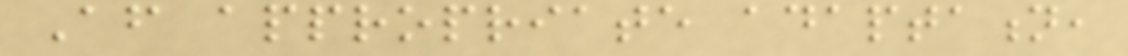After appropriate adaptation,
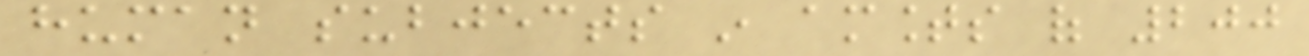human subjects in amounts of 200
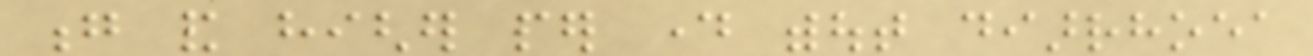g and higher per day without diarrhoea
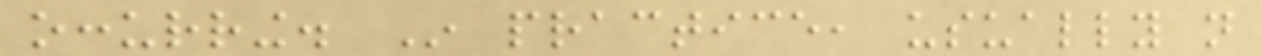occurring. In practice, usually not
